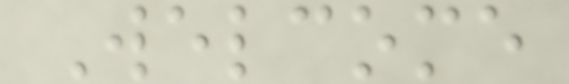Welcome
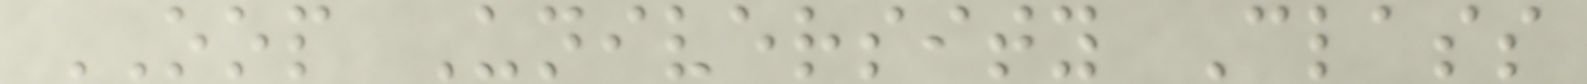OOP University Class
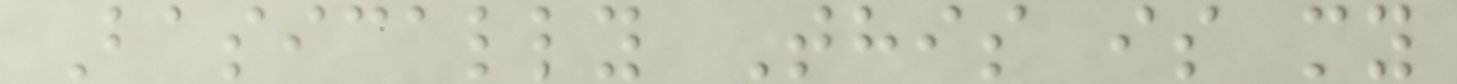Basically This is my
